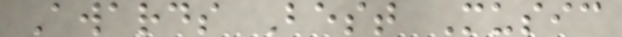Awards Best Music
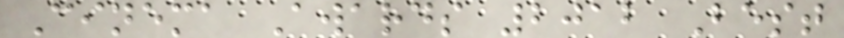Cinema Awards 2012 Best
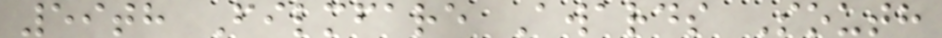59th Filmfare Awards South
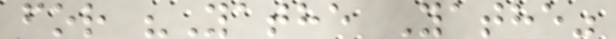for "Yathe Yathe"
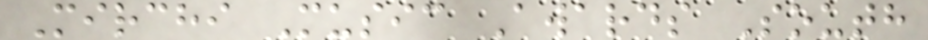Mirchi Music Awards South
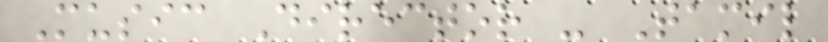Music Director - Tamil
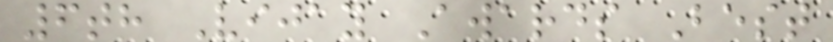6th Vijay Awards Best
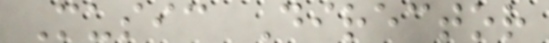Music Director
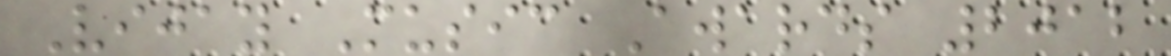Vijay Music Awards 2012
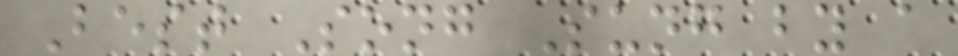Best Song Sung by a
